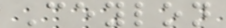Ceylon
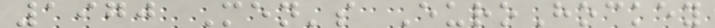1970 Men's EuroHockey
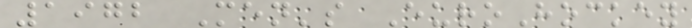1972 Men's EuroHockey
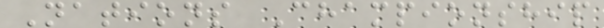Nations Championship
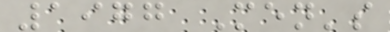1977 Men's
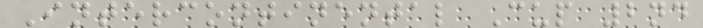Intercontinental Cup 2nd
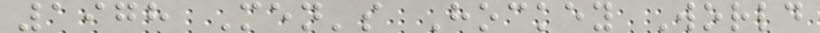1978 Men's Hockey World
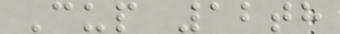Cup 12th
